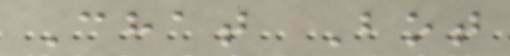Chat Bot
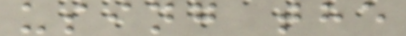using the
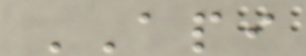API
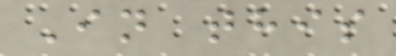In this
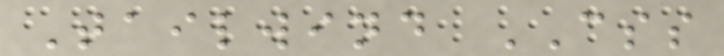Tailwind CSS
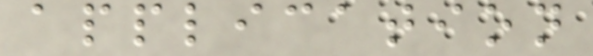application
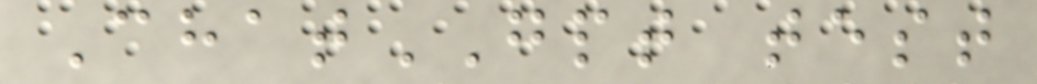ChatGPT test
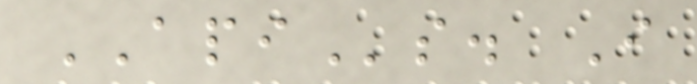APIs. I
